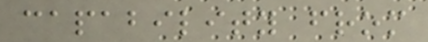capability from
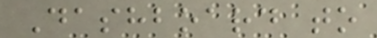Dashboard to
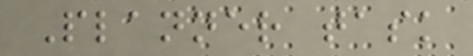Planner task
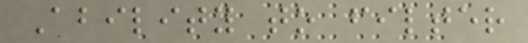Ability to filter
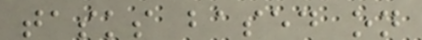tasks based on
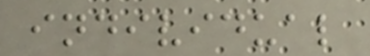individual
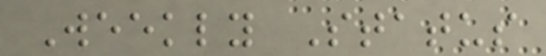Weekly Status
